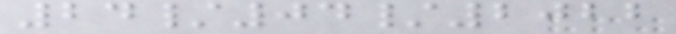24/04/2022
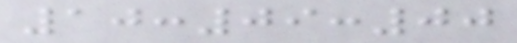10:09:00
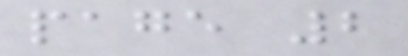page 2
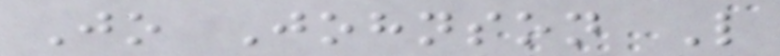Jo Johnson L
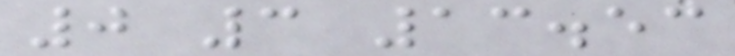0 3 13.53
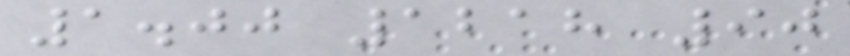1.00 1218 90
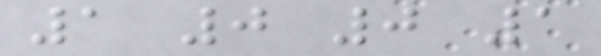1 0 0 1
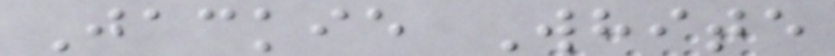Jackie White
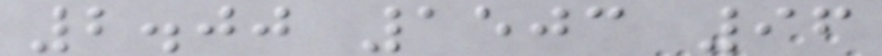2.00 1503 96
